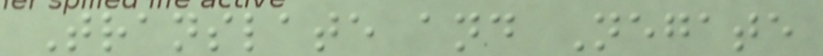Translate and Negate
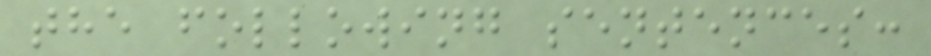the following sentences:
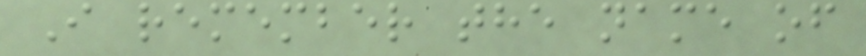I remember the name of
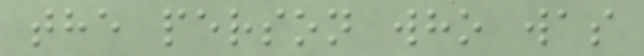the person who was
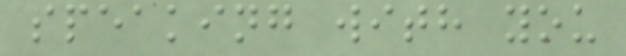speaking with you
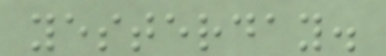yesterday.
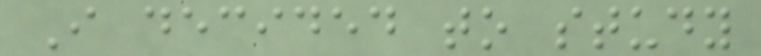I decided to study
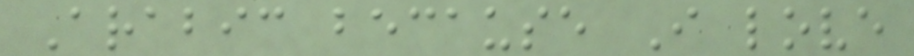Arabic because I love
